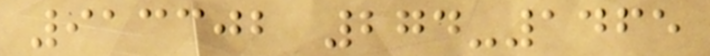913302 274-1465
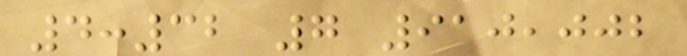4:32 7 910,002
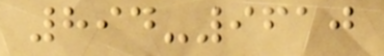894-9610
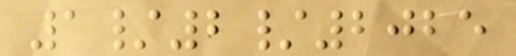1/2/2025
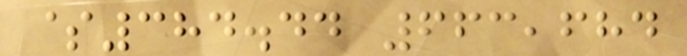$384.44 663,684
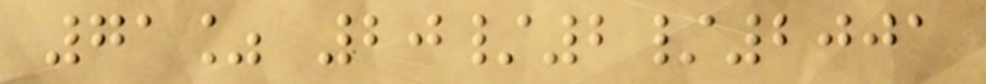71% 20/2/2001
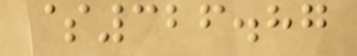$326.87
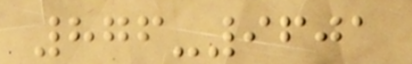876-9601
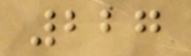227
